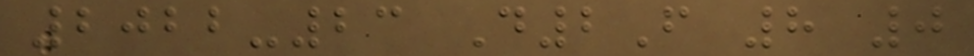2022-23 D2F 8 0
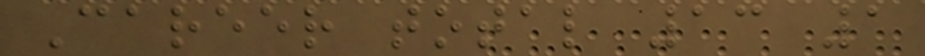Career total 13 1
